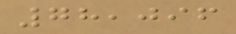78,096
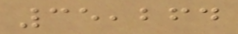35,264
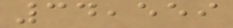34,559
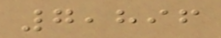7,896
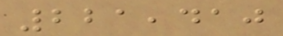221,410
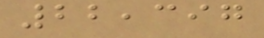22,397
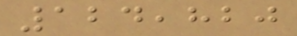124,820
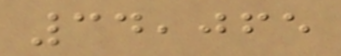34,065
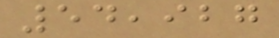54,927
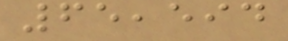65,594
